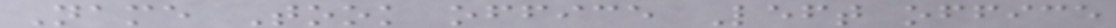Name Took office Left office
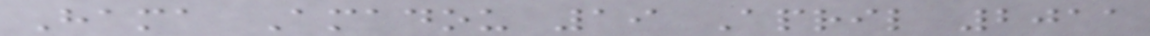Hama Amadou 19 April 2011
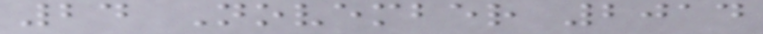24 November 2014
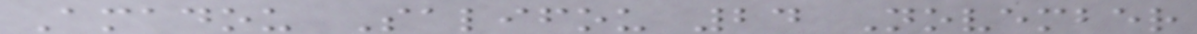Amadou Salifou 24 November
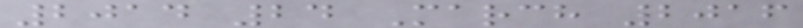2014 24 March 2016
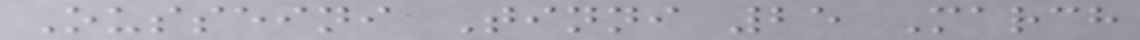Ousseini Tinni 25 March
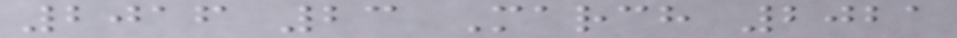2016 23 March 2021
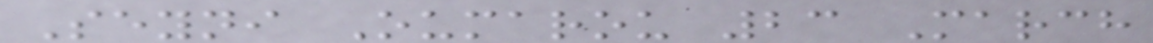Seyni Oumarou 23 March
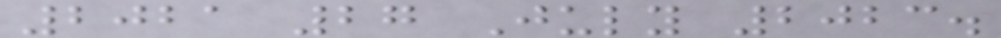2021 27 July 2023.
